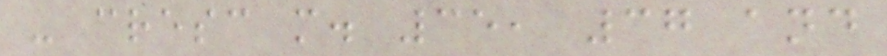- cresc m. 35, 37 and
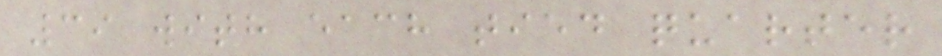39 with each tied quarter
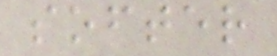softer
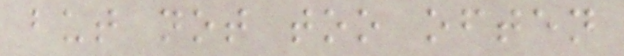but not too often
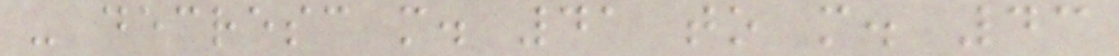- decresc m. 41 to m. 43
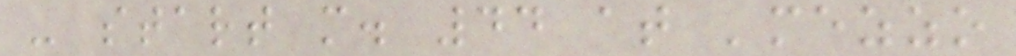- start m. 44 at 'mezzo
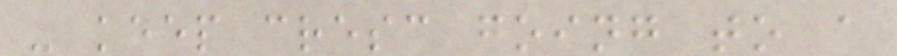- keep cresc going to a
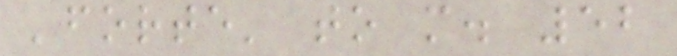'forte' to m. 52
